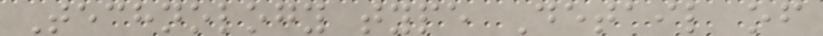Technology type Detail of
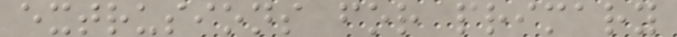extrusions for primary
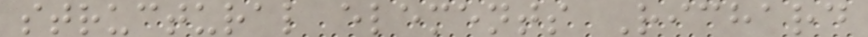structural elements Richard
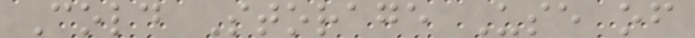Cold Storage Use of
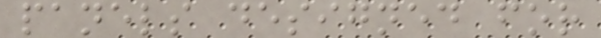panels designed for
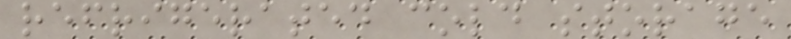refrigerated cold storage
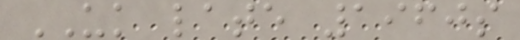UK late 1960s
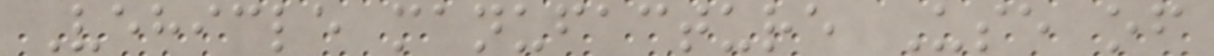Vehicle manufacture Use of
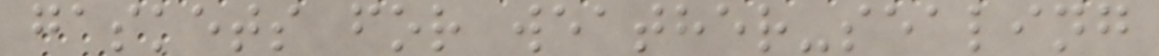gaskets for weather-sealing
